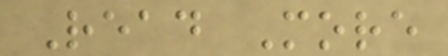Read More
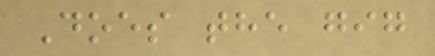Does the gig
